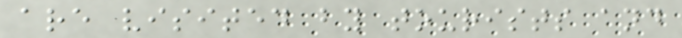are visited by tourists and
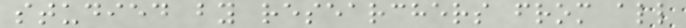studied by researchers from all
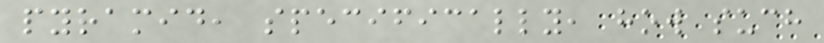pyramid, specifically, how such
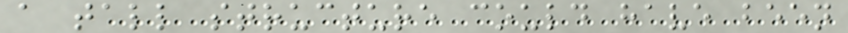a tall structure could have been
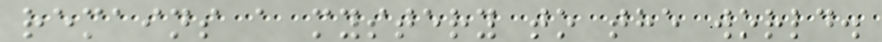remains a mystery to the world.
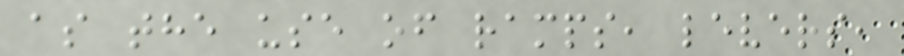as the use of ramps, levers,
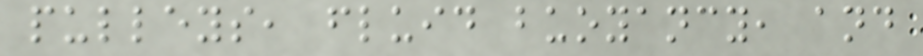pulleys, fluid buoyancy, and
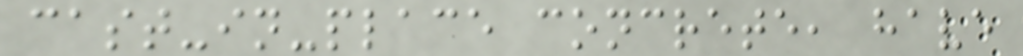cast-in-place concrete, have
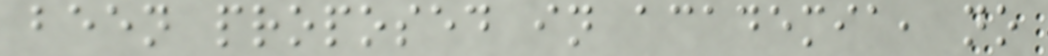been proposed in academia, no
